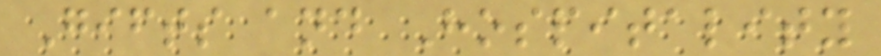Gifts and Hospitality
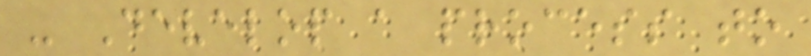- Develop a process to
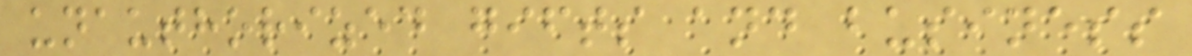unauthorized gifts and business
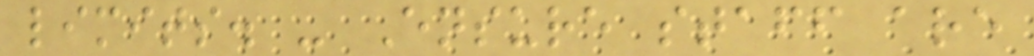limits. - Ensure staff are
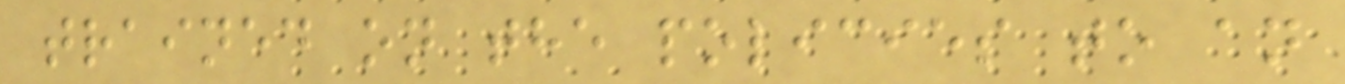trained on the policies to an
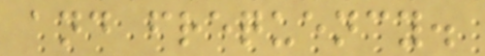and frequency.
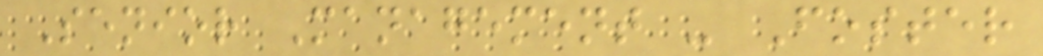Senior Management - Foster
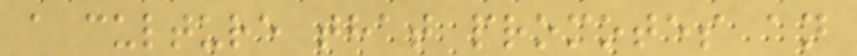a culture that promotes an
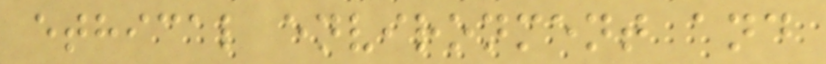ethical environment and
